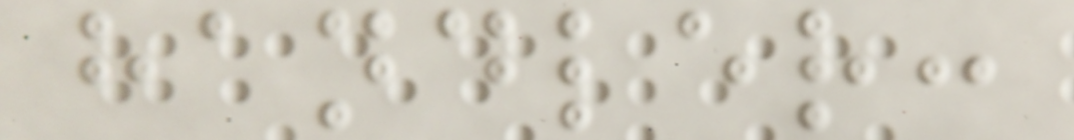handler:
